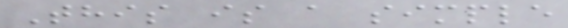This is a simple
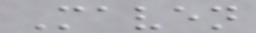Maven
